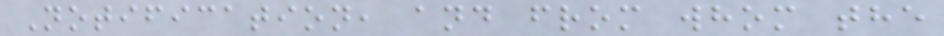Notification, and from whom the
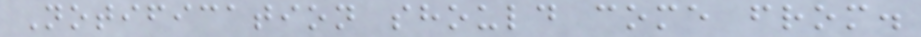Notification should come from.
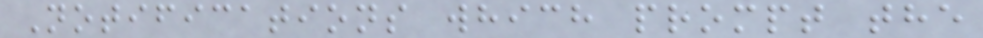Notifications which prompt the
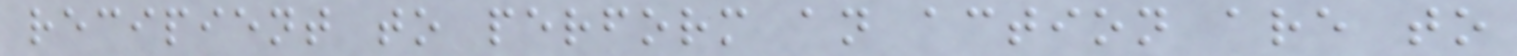recipient to perform an action are to
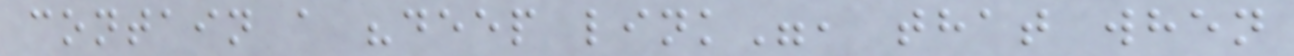contain a "deep link", that when
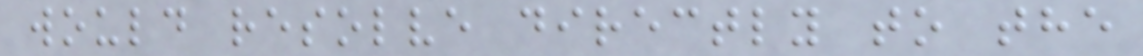would resolve directly to the
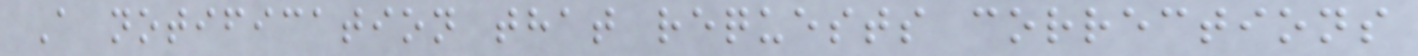A notification that requests corrections
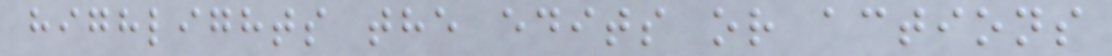highlights the edits or actions
